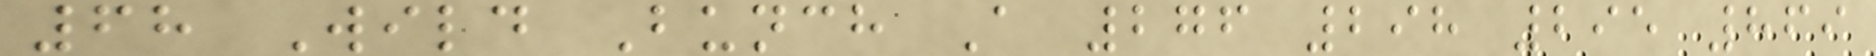68 Wild Bunch A 276 298 295 869
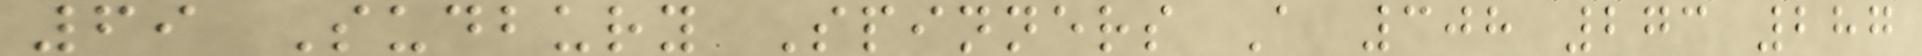69 Sudbury Spinners A 308 273 287
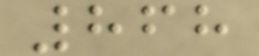868
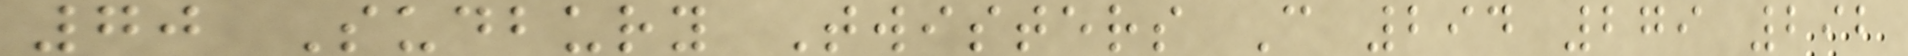70 Sudbury Twisters C 294 279 292
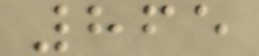865
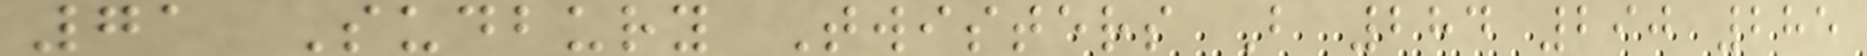71 Sudbury Twisters B 284 290 285
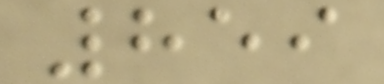859
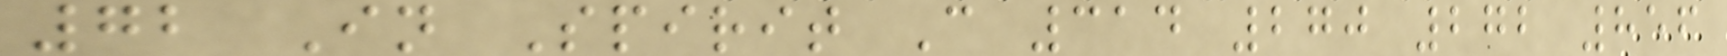72 In Spirit C 314 270 272 856
